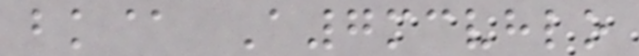bk@ A7mcvhlo
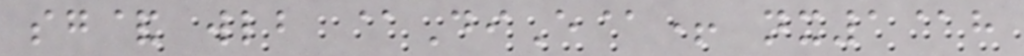sg& wlb @DiE@+ nx1@h
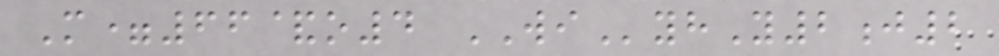M=66&o4 WIyhY2j2
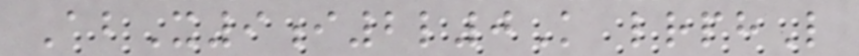AbX9i2l0K lrphL
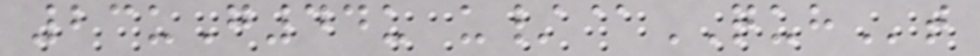23uG44u u/@QUHt
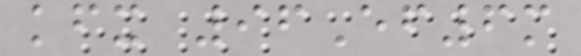kfx 96Ef6m
